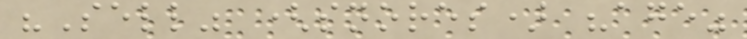"Sell" (snores) "age"
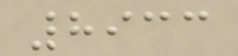8933
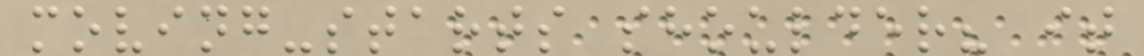moving-starts shoulder? it
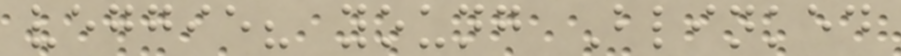veggie? young Blinked
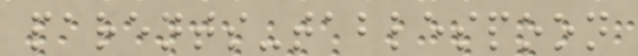parents-tablespoon
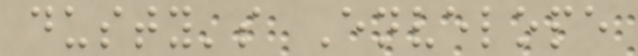dusty's Envelope
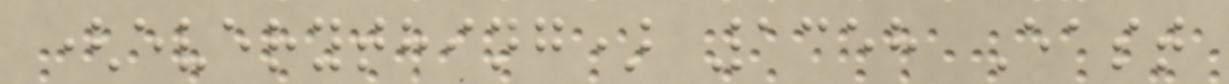(everything) 1358 East
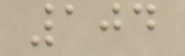104
